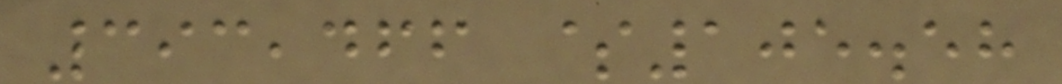393,466 $105.58
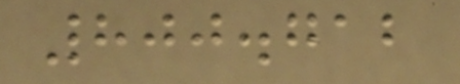800.712
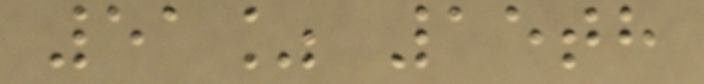51% 15th
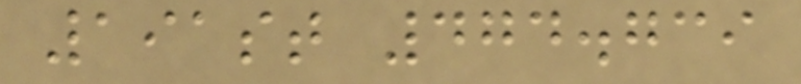191st 474.739
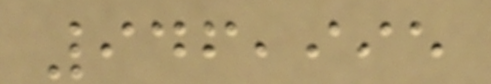946,995
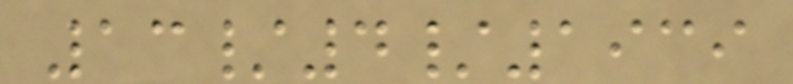13/4/1939
